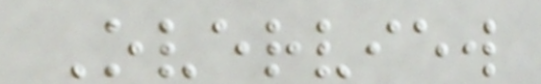Overview
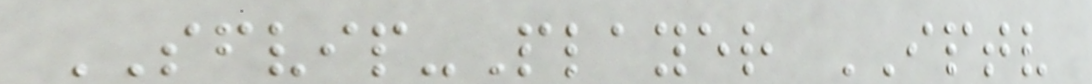SFVIP-Player IPTV
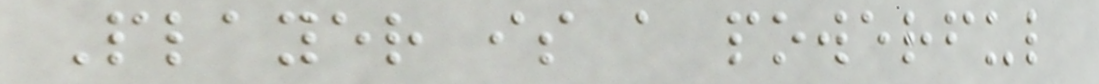Player is a powerful
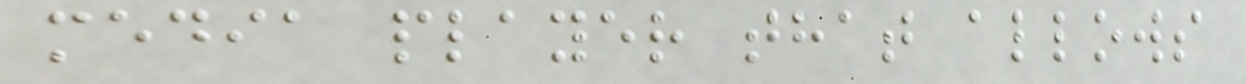media player that allows
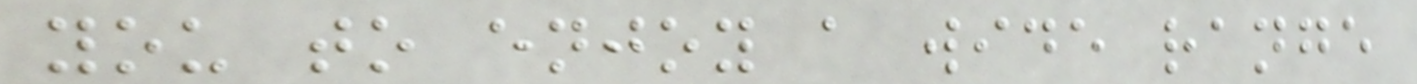you to enjoy a wide range
